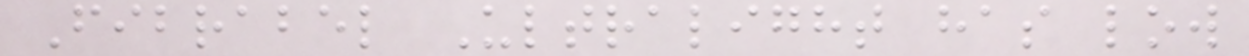Fibrabel Ultralight has low
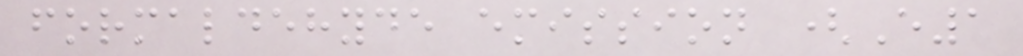formaldehyde emission (E1
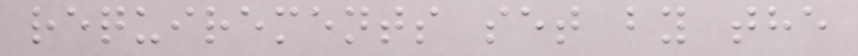requirements set by the
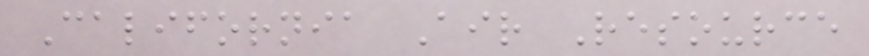California Air Resource
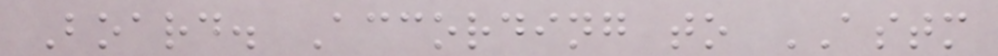Board. According to ASTM
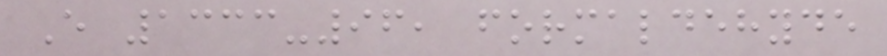E 1333-96, formaldehyde
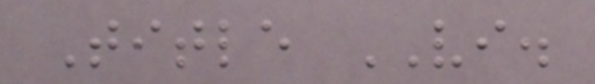Title VI.
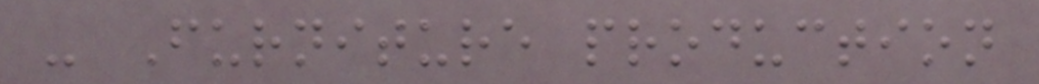- Furniture production
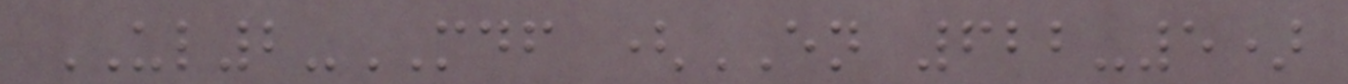UL2-MDF (EN 622-5)
